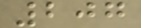207
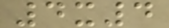4x4
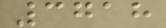3718
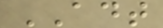ADT
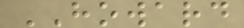HOWARD
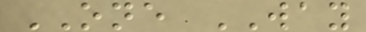ONE WAY
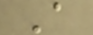A
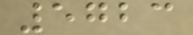5723
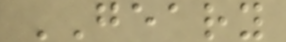GEARY
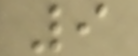9
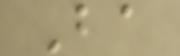Ba
